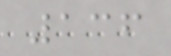136
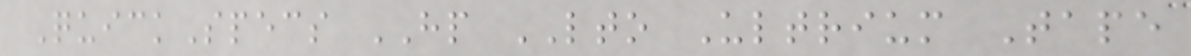QuickSpecs HP LTO Ultrium Tape
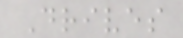Drives
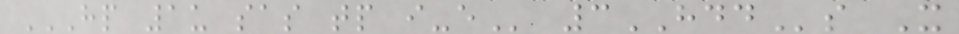HP 1U SAS TP I-E 3HDDs X
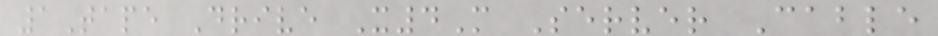1Tape Drive X4M Server Cable
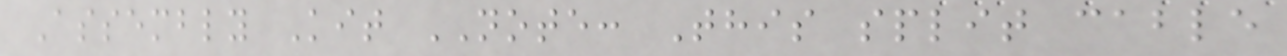Assembly Kit NOTE: This split cable
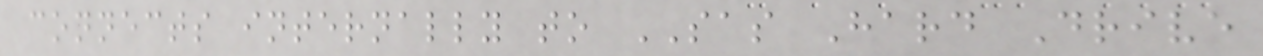connects internally to SAS Hard Drive
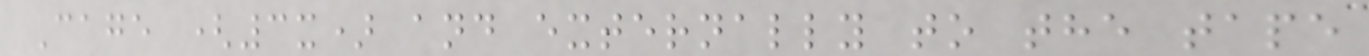Cage (3x) and externally to the tape
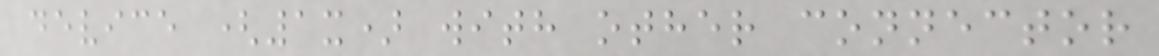device (1x) with other connector
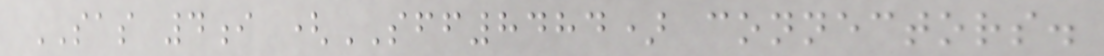SAS 4i (SFF8484) connectors.
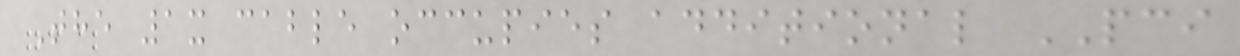The 1x cable occupies additional PCI
